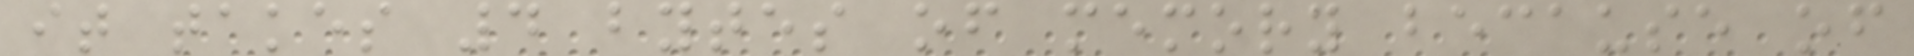it takes 4 bytes of memory because of
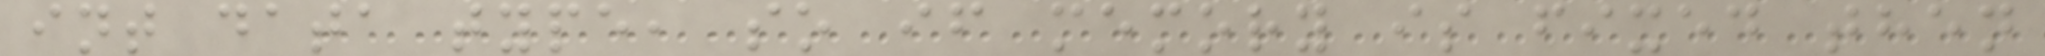int data type, so if memory is fixed then
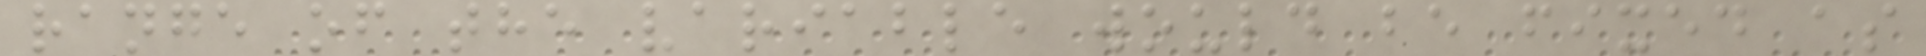range of the variable would be fixed as
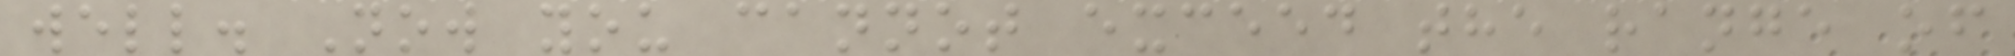well. Now you cannot exceed the range of
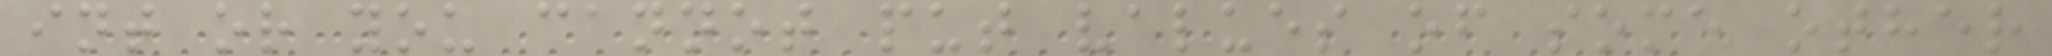int or you cannot put values of some other
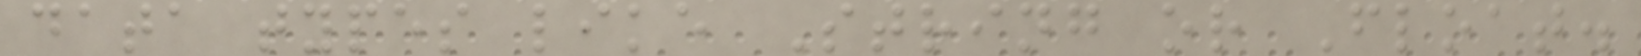data types like String or Float.
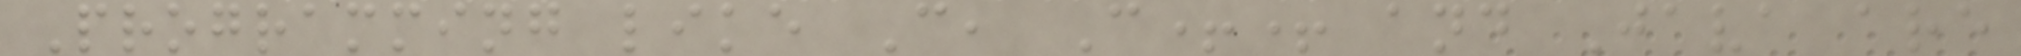Programming like C, C++ and Java are
